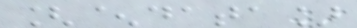[^data]
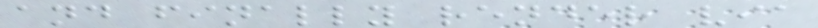and finally render via
